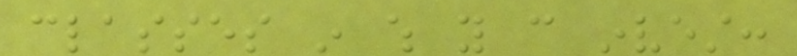classes in which you can invest:
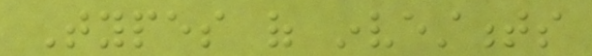Types of investments
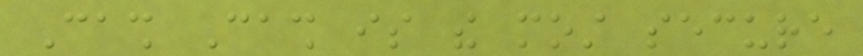Cash Cash is the most secure
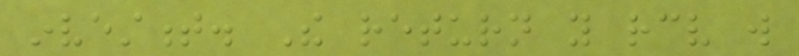investment. The return you receive will
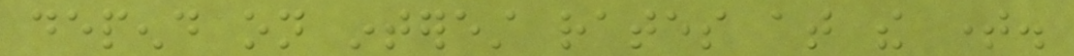depend on interest rates at the time.
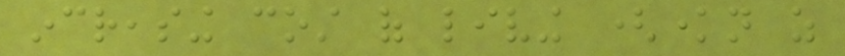increasing cost of living (known as
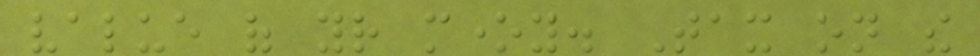value of your money. Tax on the
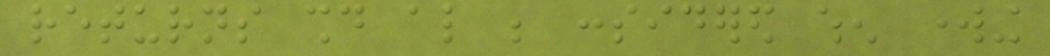returns should also be considered when working
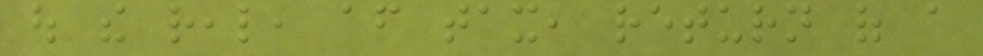out the real, after tax, return of a
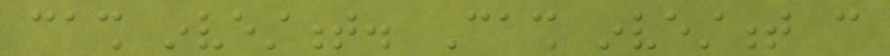cash investment. Cash investment can
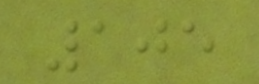105
